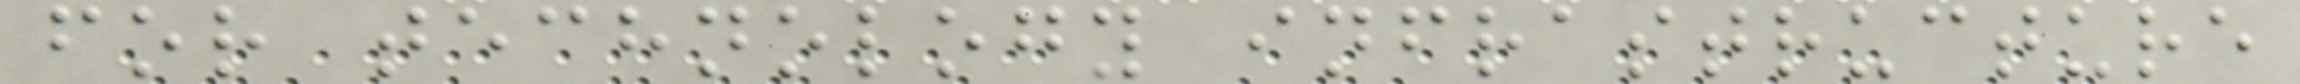for technology infrastructure
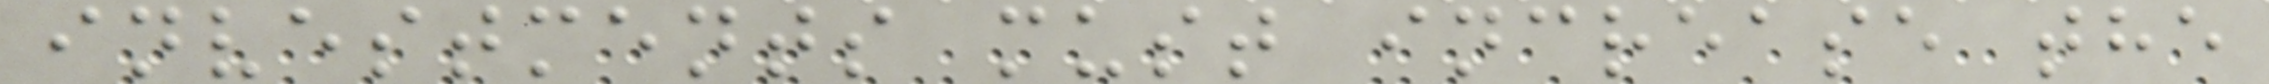investments must increase the
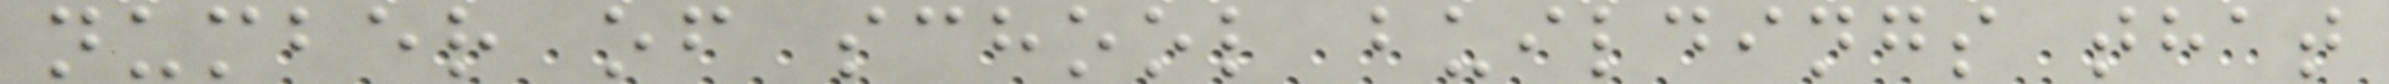number of school buildings that
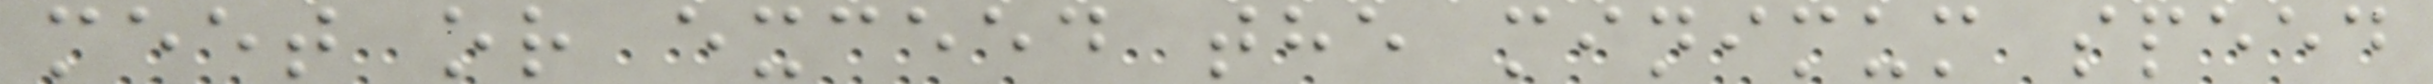meet or exceed the minimum speed
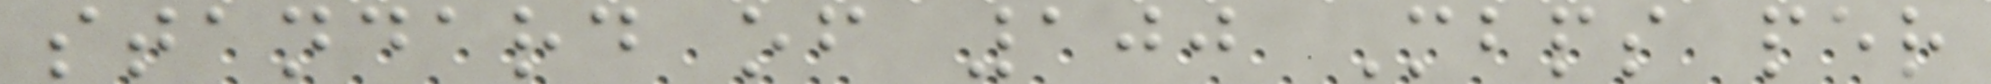standard of 100 Mbps per
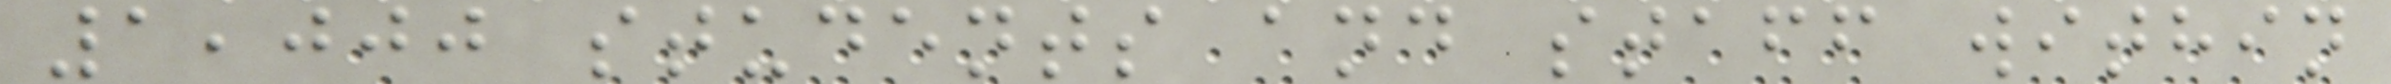1,000 students and staff within
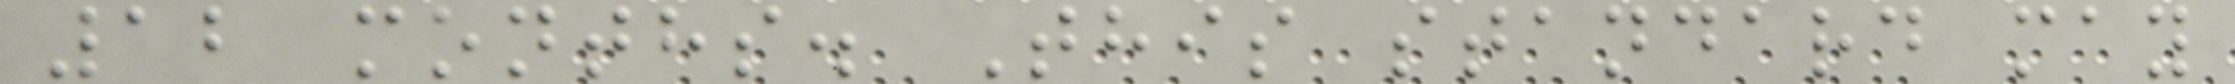12 months. This standard may
